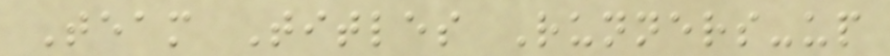Team Titles Runners-up
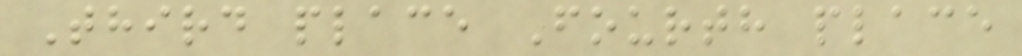Third place Fourth place
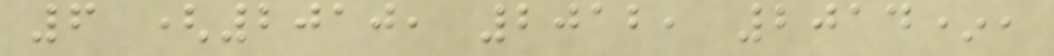6 (2010, 2012, 2014*,
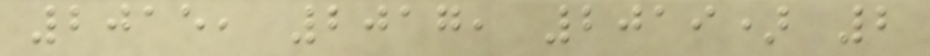2015, 2017, 2019) 2
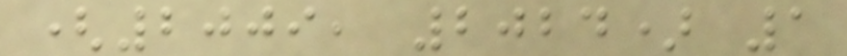(2009, 2024) 1
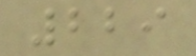229
